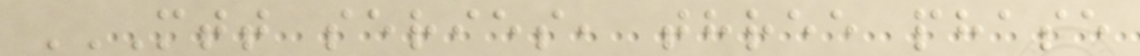MTT SERIES, THREE PHASE
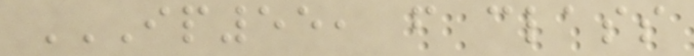IP55, F CLASS
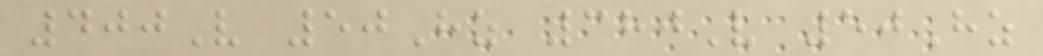400V 50Hz 380V 50Hz
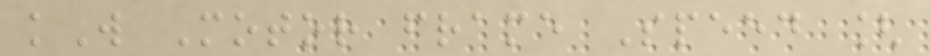kW Motor frame Speed [
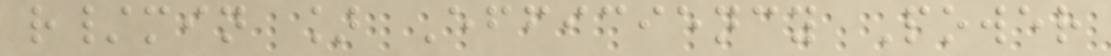r/min ] Efficiency Power
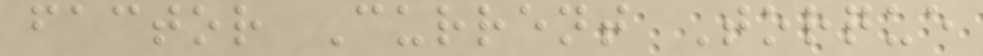factor Current Torque
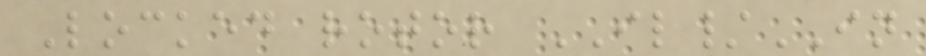Locked rotor IL/IN
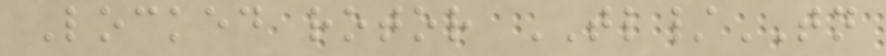Locked rotor TL/TN
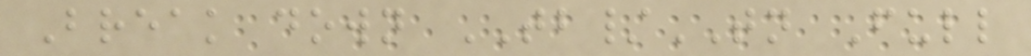Break down TB/TN Full
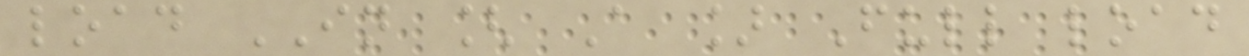load IN [ A ] Full load
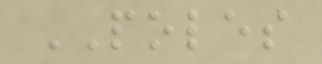POLES
